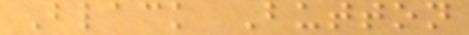Black Button
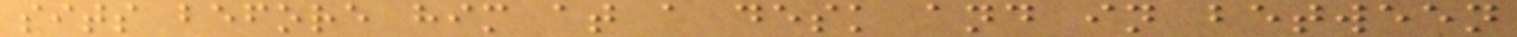sits before him at a desk and in between
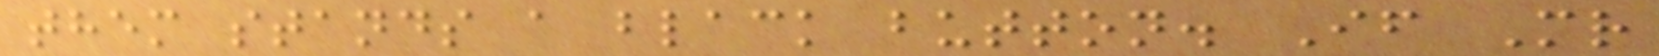them stands a black button. If Mr
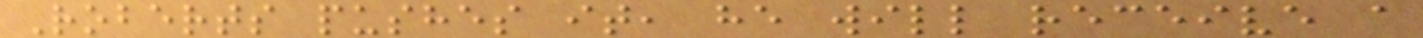Roberts pushes it, he will receive a
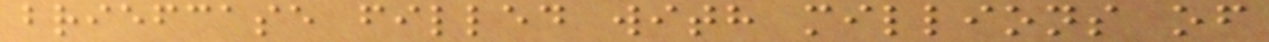briefcase filled with millions of
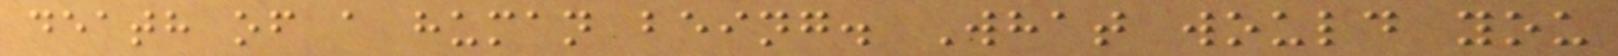death of a human being. What would you
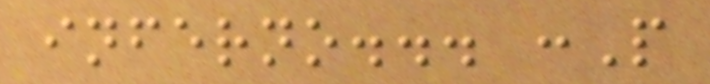inferno... :P
